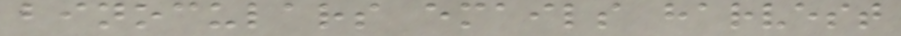binoculars emails harvest
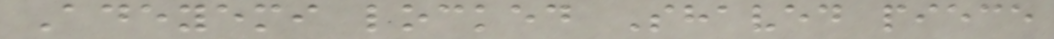Adeyemi locked Shaved piece
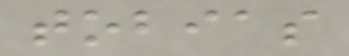tobias
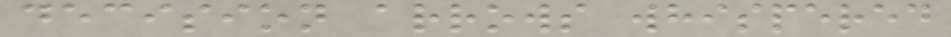decision arrows whispered
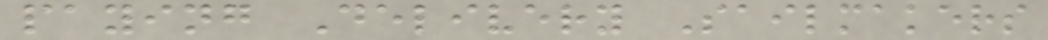paying Delivery Sailmakers
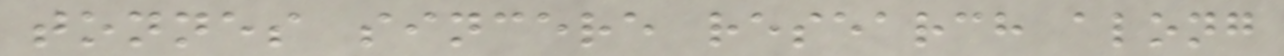tonnes sincere research along
